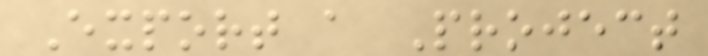Export a Project
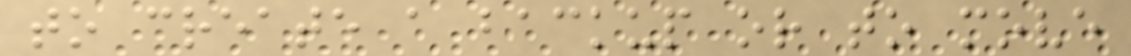to create a backup or to move
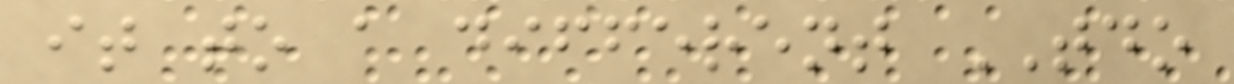it to a different TDO
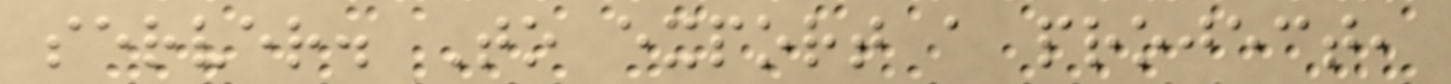server. To export a project,
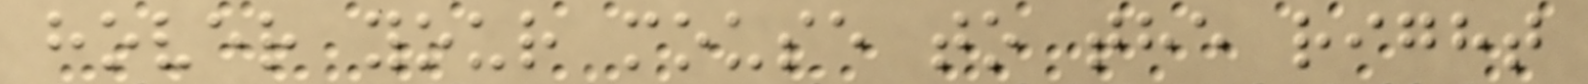hover your mouse to the right
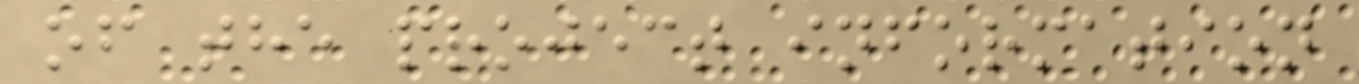of the project information
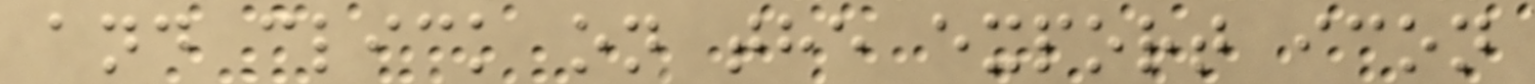and click on the export icon
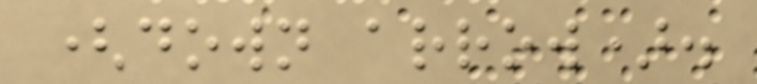(down arrow).
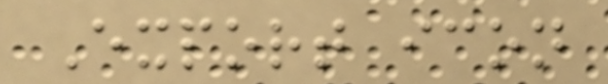Export icon
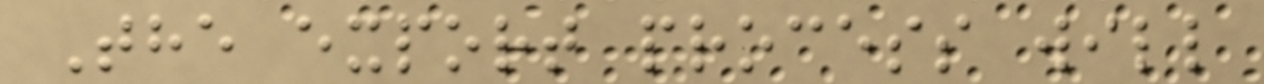The export process will
